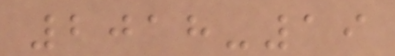2018-19
